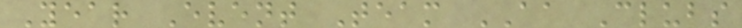Year Event Team AA Clubs
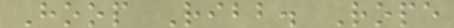Hoop Ribb. Rope
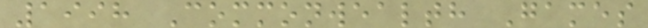1998 Commonwealth Games
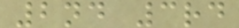2nd 3rd
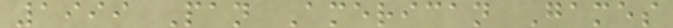1999 Pan American Games
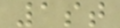1st
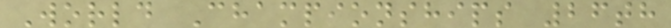World Championships 26th
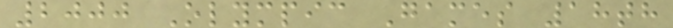2000 Olympic Games 18th
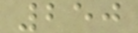250
